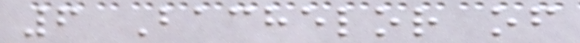6 Bachelor of
